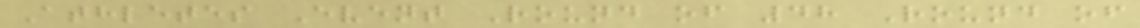Athletes Event Round of 48 Round of
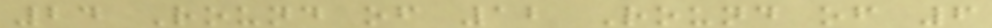24 Round of 12 Round of 6
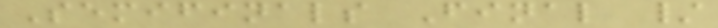Semifinals Final /
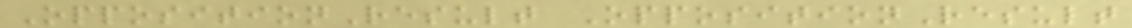OppositionResult OppositionResult
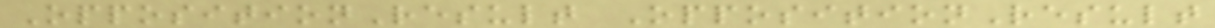OppositionResult OppositionResult
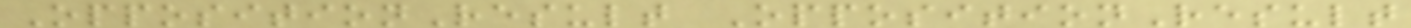OppositionResult OppositionResult
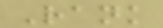Rank
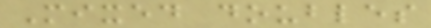Mixed doubles
